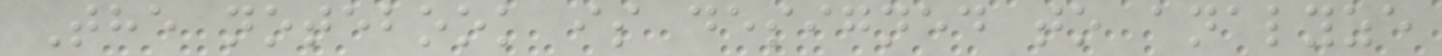The notebook is designed to analyze
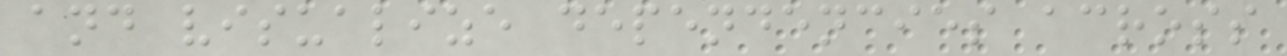and visualize dependencies across
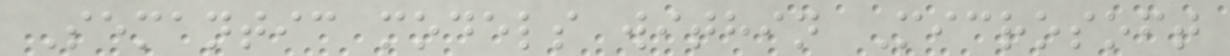Semantic models within Microsoft
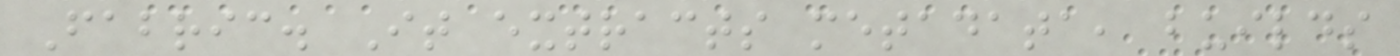Fabric. It extracts metadata, builds
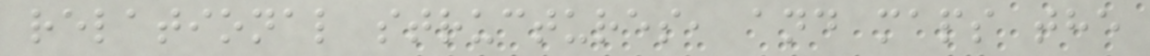relational structures, and maps the
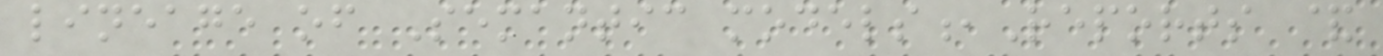lineage of Semantic models,Reports &
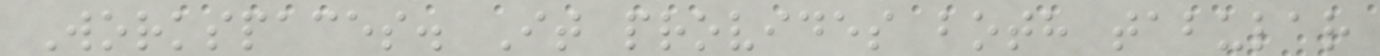Workspaces. It provides both tabular
